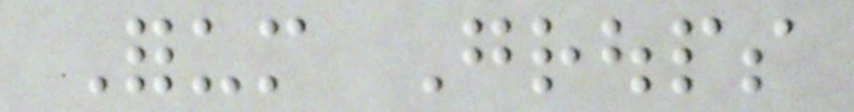Forum Groups
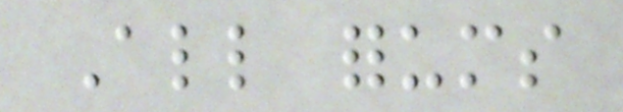All forums
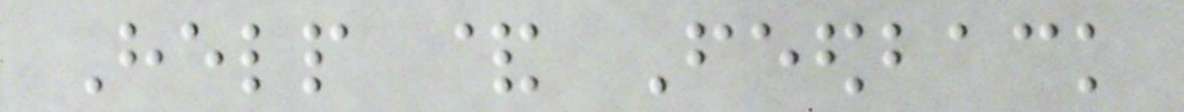Help & Feedback
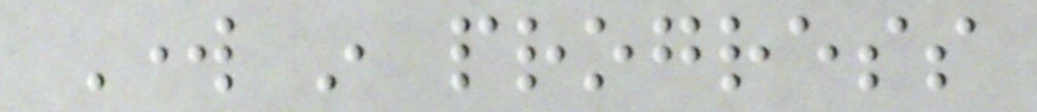Work in progress
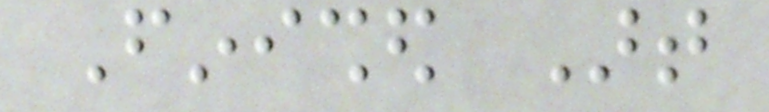Finished Art
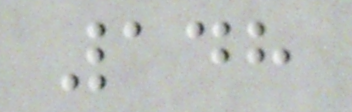148
